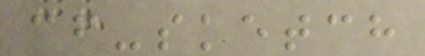cf-sketch
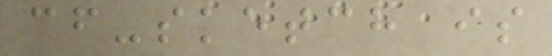cf-sketch is
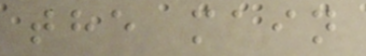the main
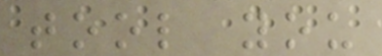tool you
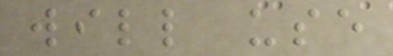will use
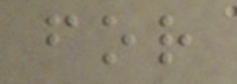for
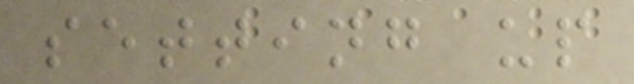setting up
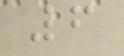6
